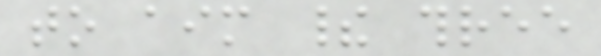to aim their three
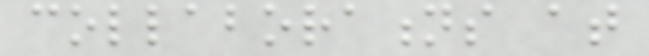collaborations at
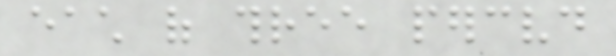each of three perceived
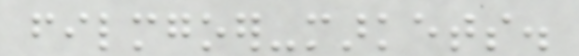filmgoer-markets.
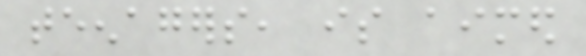teenagers, is aimed
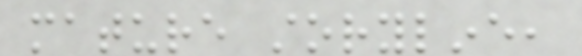mature storyline,
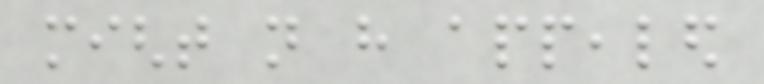might not have appealed
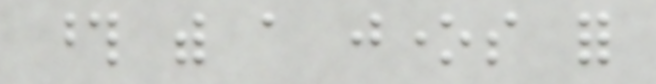those with a jones for
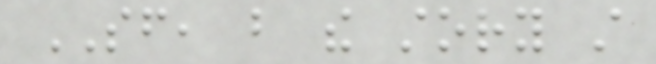SF, but the story still
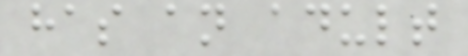has an adult
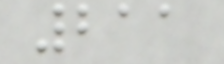211
